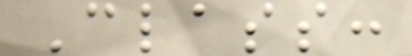Class:
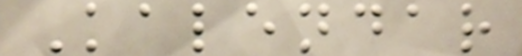Kalendar
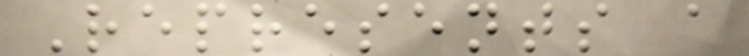Represents a
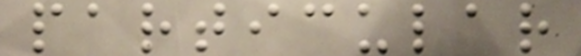particular
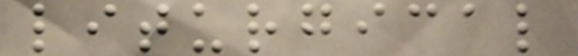liturgical
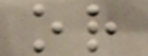or
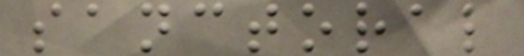sanctoral
